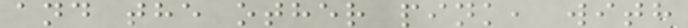and the other pink, with
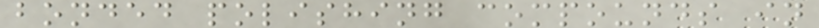bonded polishing compounds in
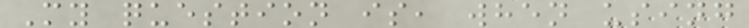My question is, when using
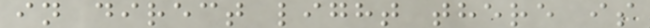in direct light there is
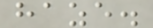haze.
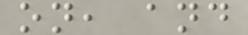on, and
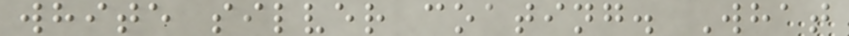white silver coating. What
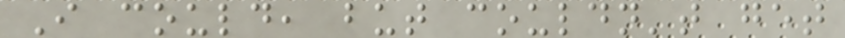I could, but couldn't get
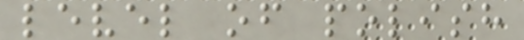level of polish
